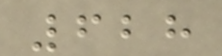628
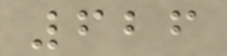626
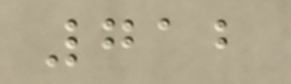712
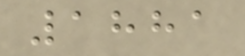1881
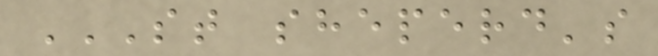ST SHEPERD'S
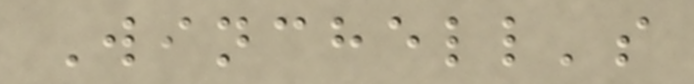Winchell's
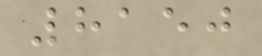8150
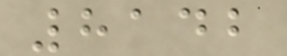8142
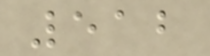512
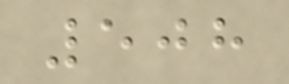508
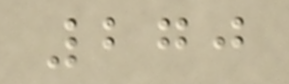270
